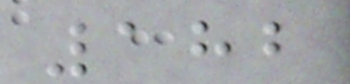182
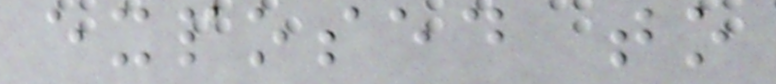exposed to
